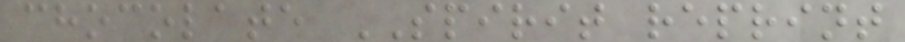chocolate SPIRIT reprint
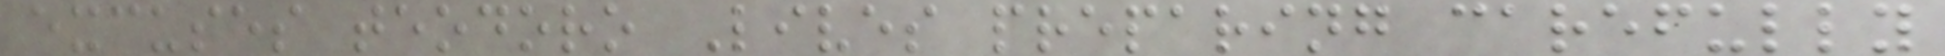excuses teodoro Lives preparing carefully
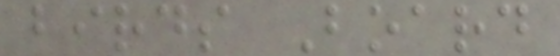birds Board
